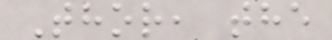Thor, the
